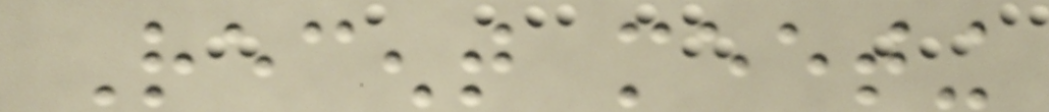Recent meeting
